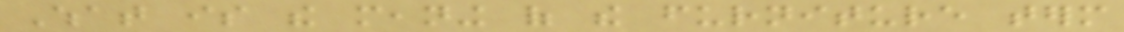What is the meaning of the furniture term
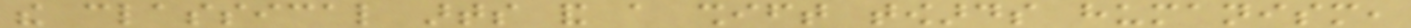the classical arts and a shift towards humanism,
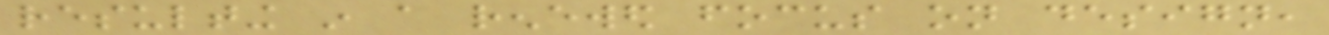resulting in a renewed focus on design,
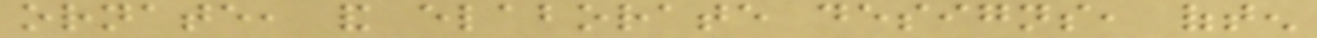ornate, and elaborate designs, often
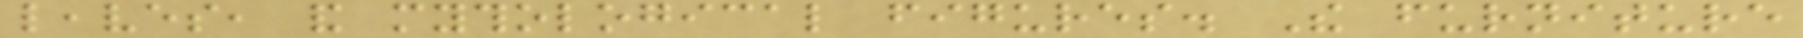leaves, and mythological figures. The furniture
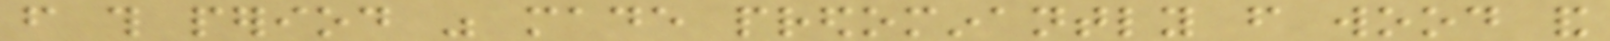from this period was made predominantly from wood and
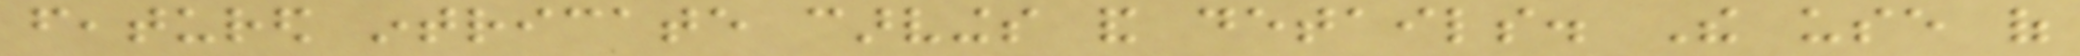featured intricate carvings and details. The use of
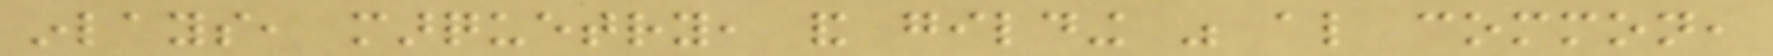inlays, marquetry, and gilding was also common,
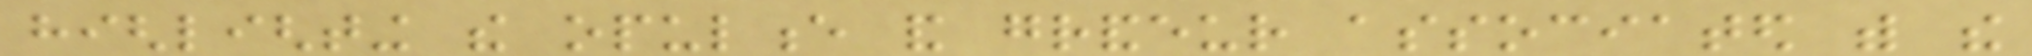highlighting the opulence and grandeur associated with the
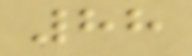88
